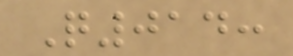Q014:
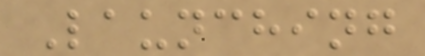Launching
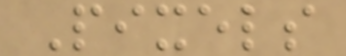Pixels
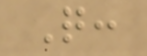Q:
